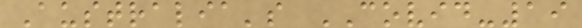Australia's COVID-19
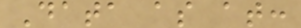Data as at:
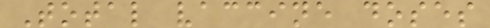Total vaccine doses
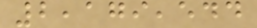2,179,544
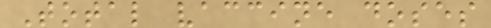Total vaccine doses
